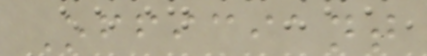Officiant
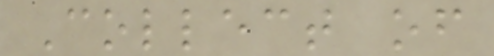Collect of
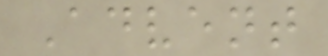Advent
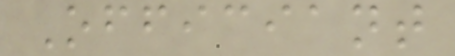Officiant
